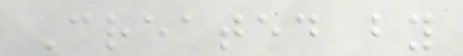Created by
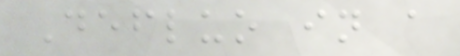Defluo in a
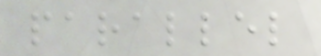parallel
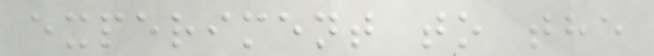experiment to the
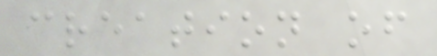creation of
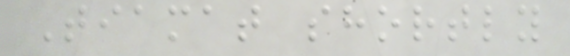Tiamat shortly
